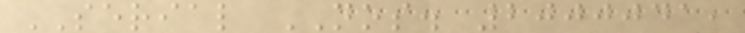SERIAL NOS. 2000041,
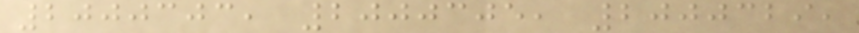2000303, 2000305, 2000329,
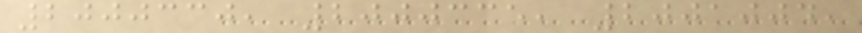2000330, 2000335, 2001004,
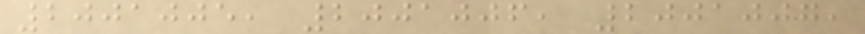2001005, 2001006, 2001007,
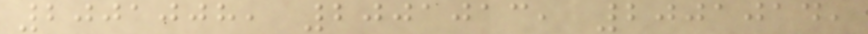2001008, 2001013, 2001014,
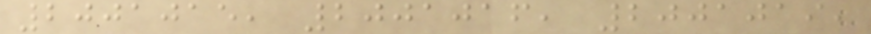2001015, 2001016, 2001019,
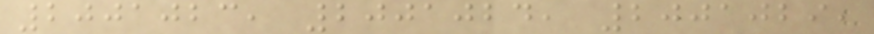2001023, 2001024, 2001029,
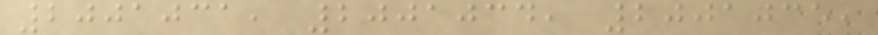2001031, 2001034, 2001035,
